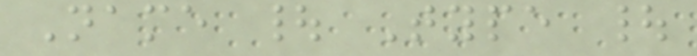Name | Type |
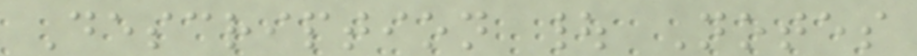Description | Notes
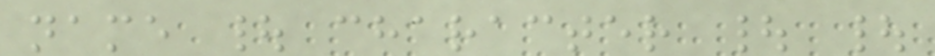name | character | |
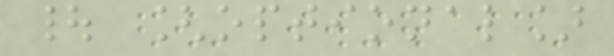| [optional]
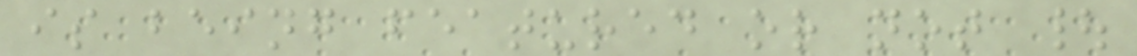is being featured or not |
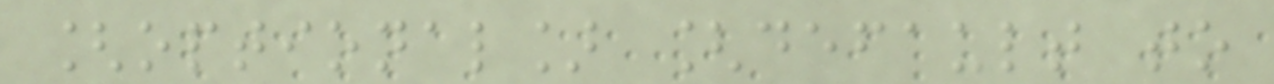[optional] [default to
